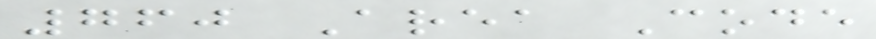760 Area Code
